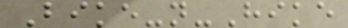Bike-n-Hike
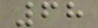68
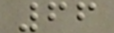66
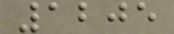1205
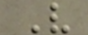V
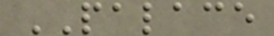PALACE
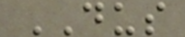DUS
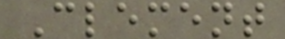Clement
